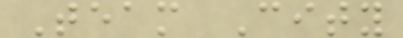Team City
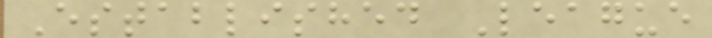Established League
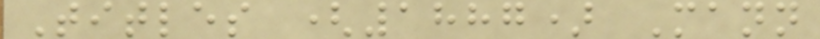Titles (1887) Mann
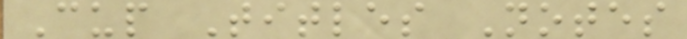Cup Titles Notes
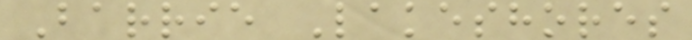Barrie Lakeshores
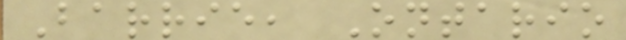Barrie, Ontario
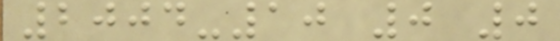2004-10 0 0
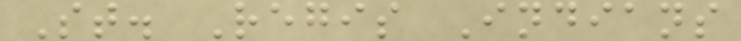St. Regis Indians
